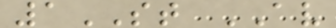1ST AV
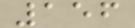156
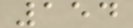154
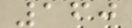160
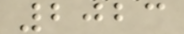2023
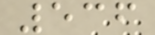536
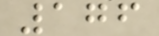176
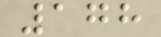178
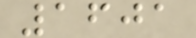1601
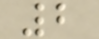2
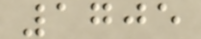1705
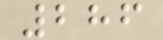286
